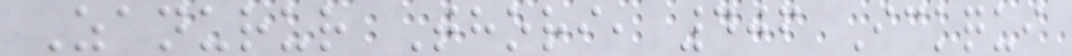Zanurur Thori, 406 Ickqui
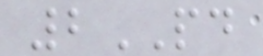2PD
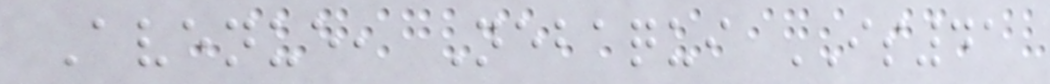Avenue, Nebaqui IS41
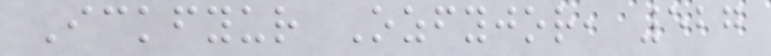Ickfyur Ozfyjor, 527
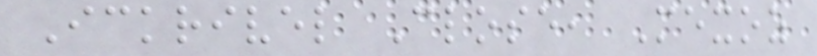Ickrivel Close, Mexoz
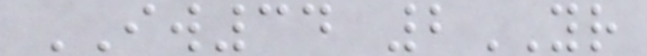IW34 2YR
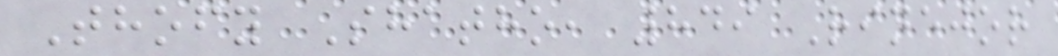Thofy Shatho, 849 Rinejor
